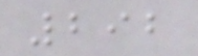292
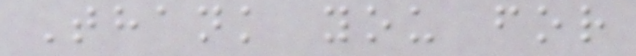Thank you for
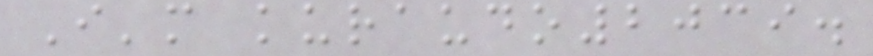I'm kuraudo2039.
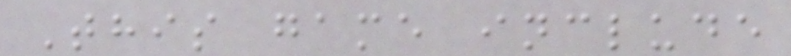This game include
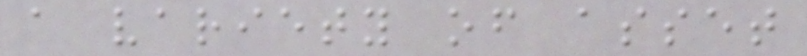a variety of asset
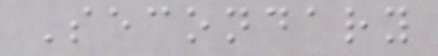Secondary
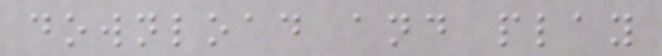download and play
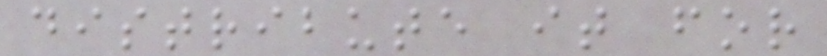distribute it for
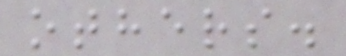others.
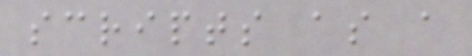scripts as a
